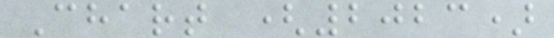Chart (2023)
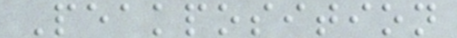Peakposition
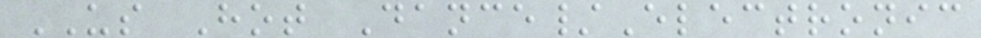US Hot Dance/Electronic
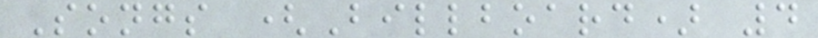Songs (Billboard) 4
